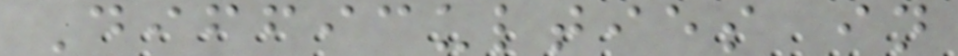Difficulties in
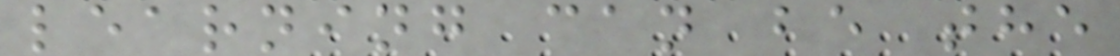learning can be the
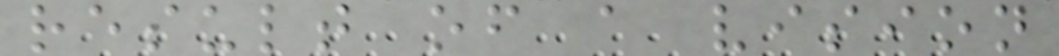result of a vision
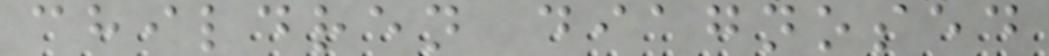children diagnosed
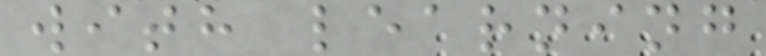with learning
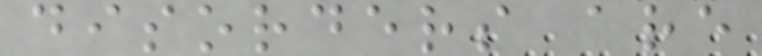disorders are
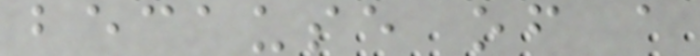because of a
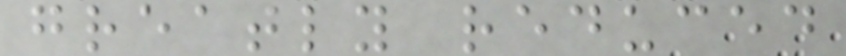greatly reduced
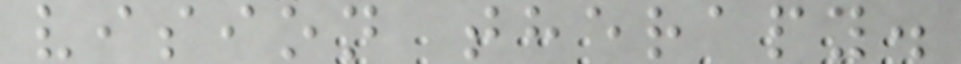vision therapy.
